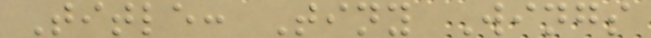Title: Tiny Wings
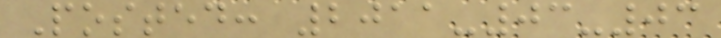Posted: 2011-03-03
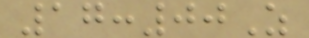17:00Z
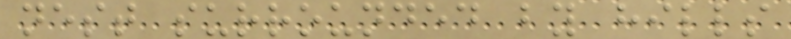nest surrounded by hills
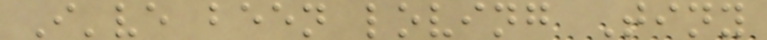I've been loving Tiny
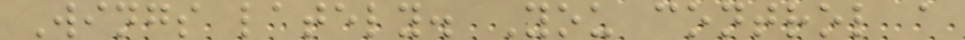Wings lately. You control a
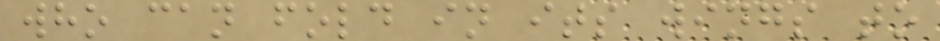who can fold in its wings to
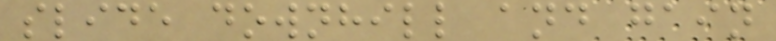slide downhill and gain
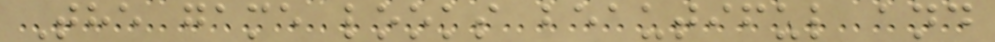The game looks beautiful and
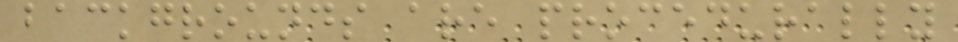backgrounds are procedurally
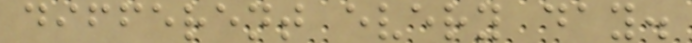different every day.
